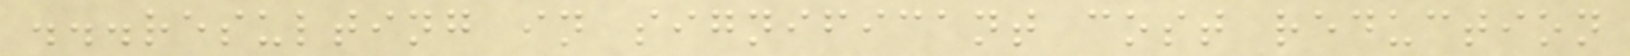...resulting in significant cost reduction
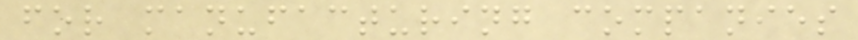for manufacturing companies
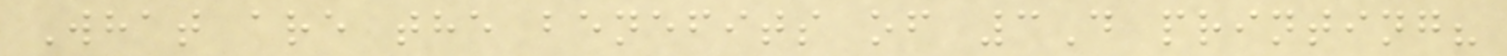What are the benefits of 3D printing?
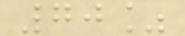70%
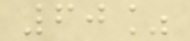60%
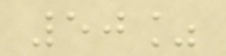50%
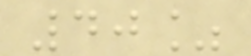40%
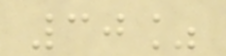30%
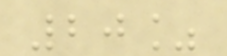20%
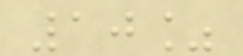10%
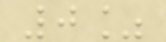0%
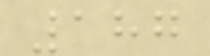187
